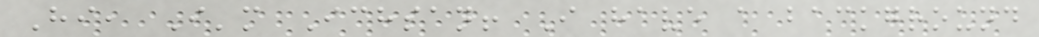Hi, I'm Ichsan! I have a background
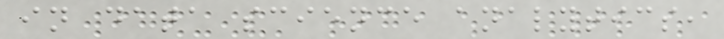in data science analytics,
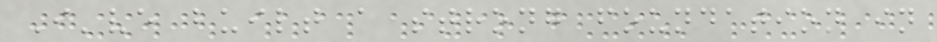I've built a strong foundation in
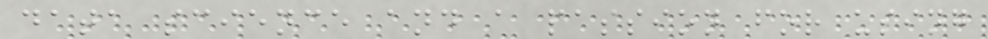data science and a passion for using
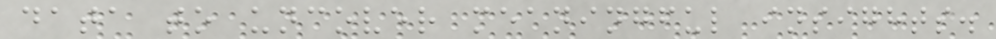data to uncover meaningful insights.
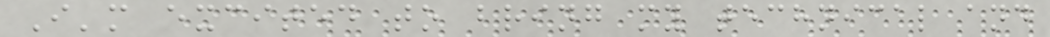I'm excited to bring my technical and
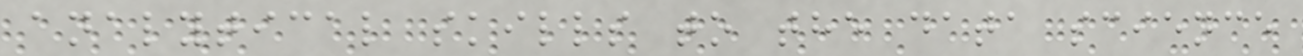analytical skills to the data science
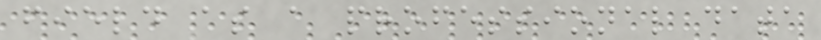field as a professional data
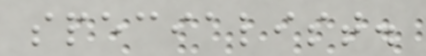specialist.
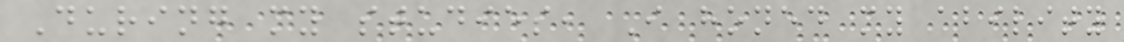During my studies, I honed my ability
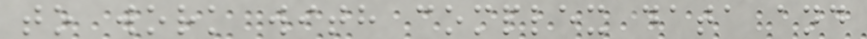to work with complex data and
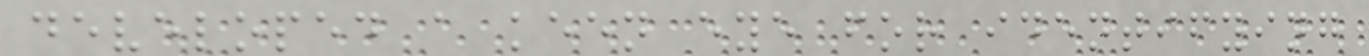developed a keen eye for identifying
